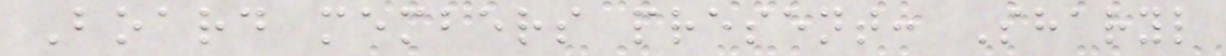Board members present: Sharyl
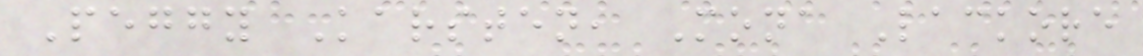Peggy Karsten, Mona Lackore
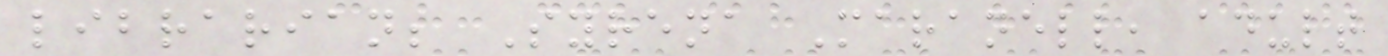librarian; Syrena Maranell, adult
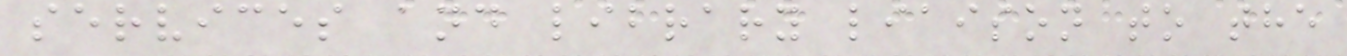services and library liaison to the
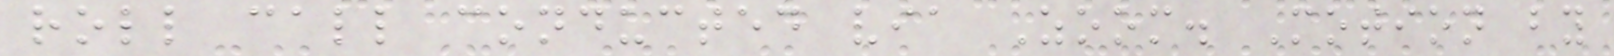roll call conducted via Zoom. Motion by
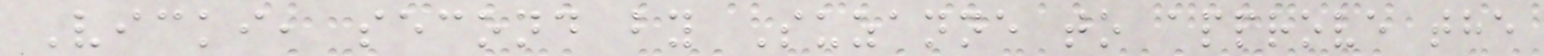Vicki, second by Suzanne to approve the
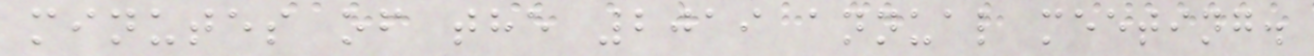minutes of the 2019 annual meeting.
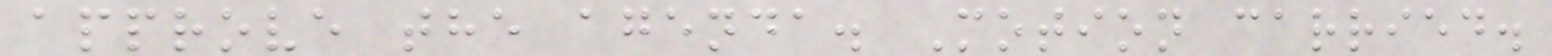approve the agenda. Motion carried.
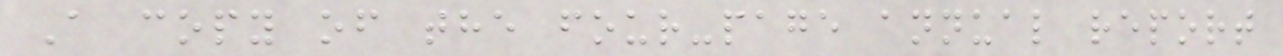A copy of the four-page annual report
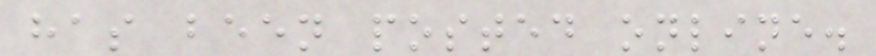has been posted online.
